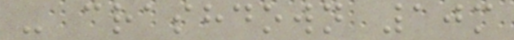- crashdown 10m
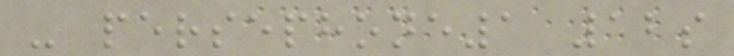- persephone1 12s
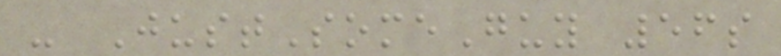- JustSomeGuy 56s
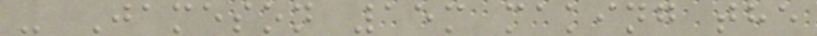- Jameson 15m making the
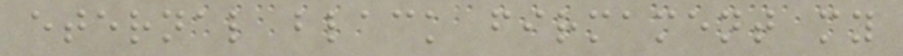eternal black firmament my
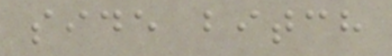side bitch
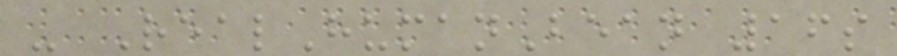- RealHumanBean 16s
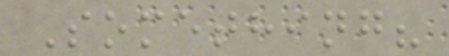Something?
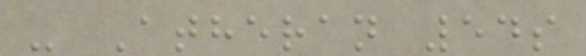- Atheran 54s
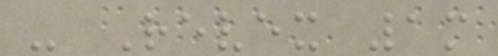- Revex 1m
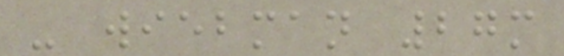- wiebman 27m
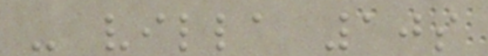- villa 10s
